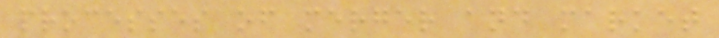processes of merger and market
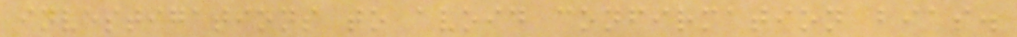investigations to avoid confirmation bias.
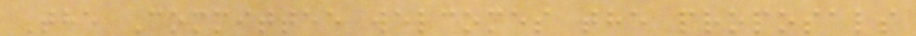The Committee welcomes the proposals
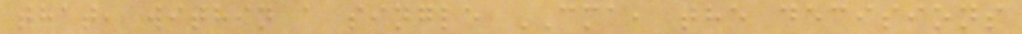that, within a single CMA, the decisions
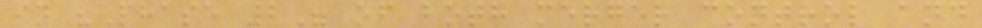in "Phase 2" of both merger control and
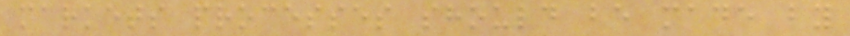markets processes should be made by
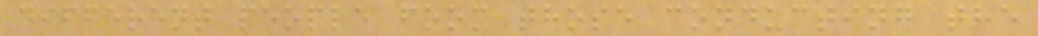different people from those conducting the
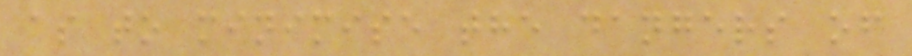as to minimise the dangers of
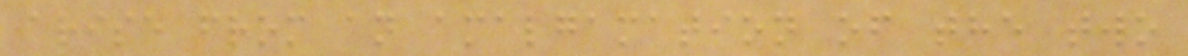arise from an amalgamation of the two
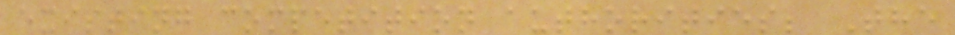existing competition authorities; The
